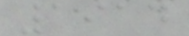1914
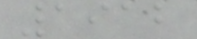1912
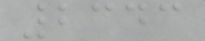2343
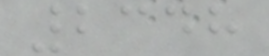2348
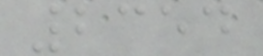2354
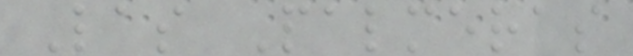Las Palmeras
